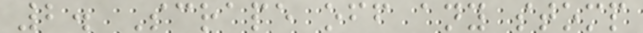2. Scrape off any stomp
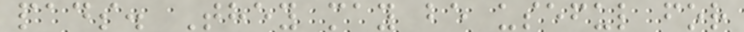pads. They may be useful for
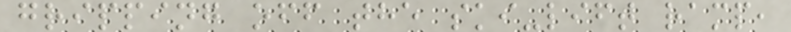gripping off the ski-lift ramp,
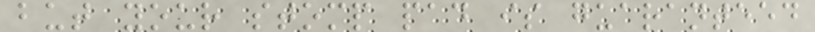but your stomp pad is guaranteed
